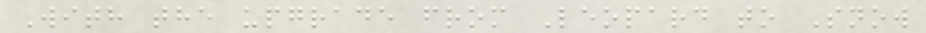With the upgrade from Leopard to Snow
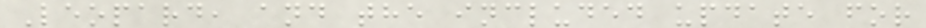Leopard, and the included update for
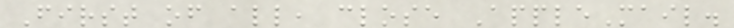First of all, close AppleMail.
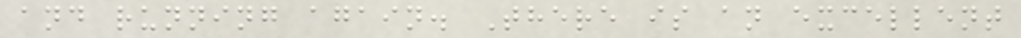and running again. There is an excellent
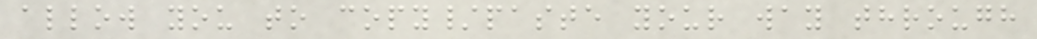allow you to copy/paste your way through
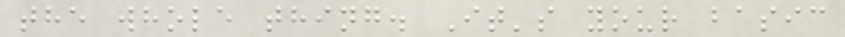the whole thing. It's your basic
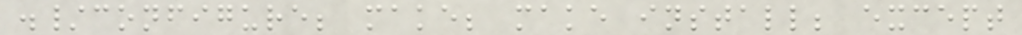./configure; make; make install; except
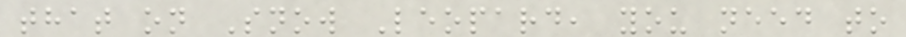that on Snow Leopard, you need to
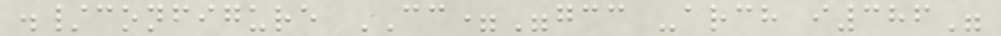./configure CC="gcc -arch i386"
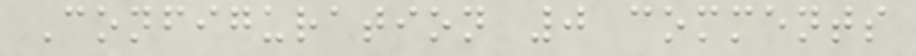Configuration 0 comments
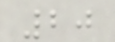20
